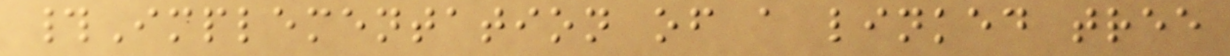#Implementation of a linked tree
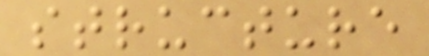structure
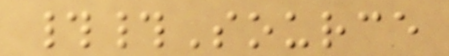##Source
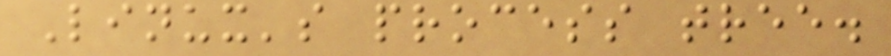Linux's process tree.
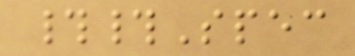##Spec
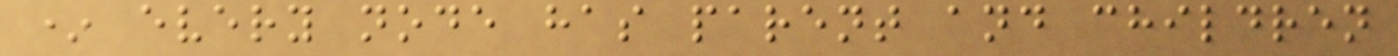* every node has parent and children
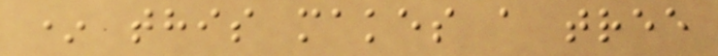* this makes a tree
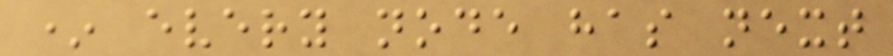* every node has next
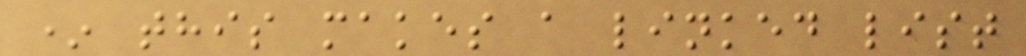* this makes a linked list
